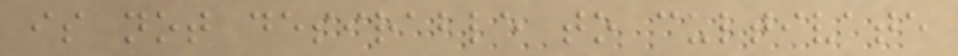is not desirable to cultivate
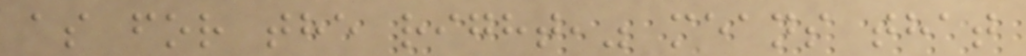as for the right," means that
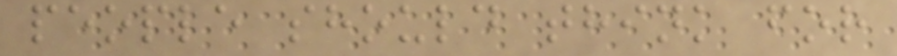people should think for
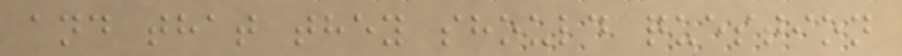and that they should question
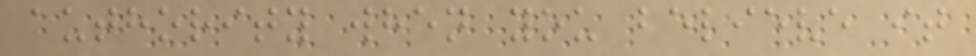authority when you believe it
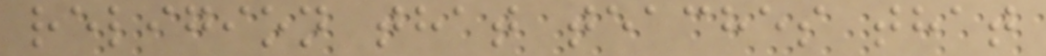religion that teaches that
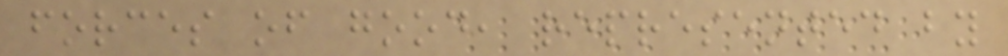forces of good, represented by
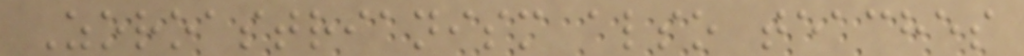Zoroastrianism also teaches
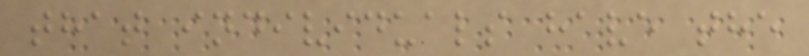that individuals have the
